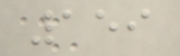159
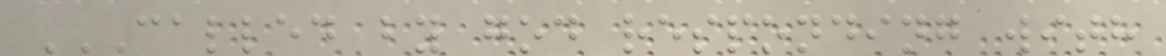CALLED BY GOD RESPONDING WITH
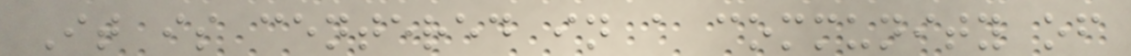It is centered in a community of
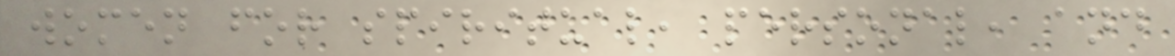women for spiritual, personal, and
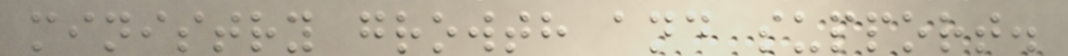ministry growth and support.
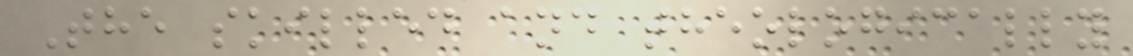The skilled and theologically
